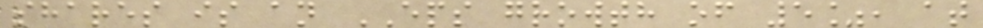shares is an EPS growth of 5%, at
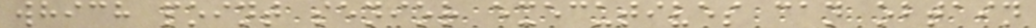which point senior executives can obtain
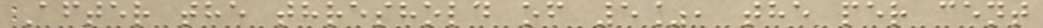After the threshold of 5%, the per cent
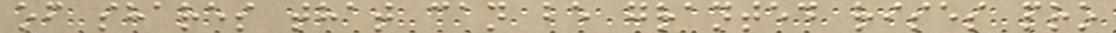of shares that can be granted rises pro
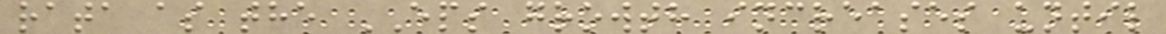rata as the EPS growth increases until
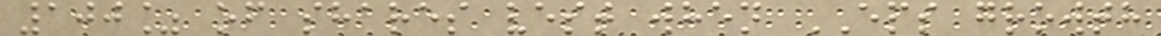100% of shares vest when EPS growth
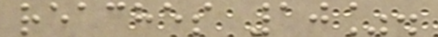reaches 10%.
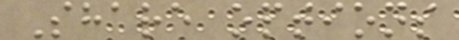Share options
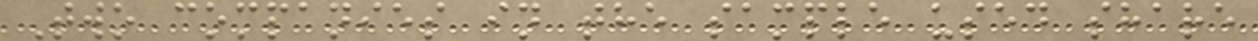Two companies in the sample used share
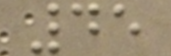45
